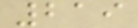219
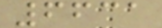6631
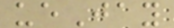ueJay
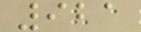921
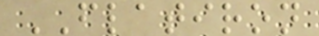FLATIRON
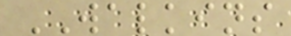WALKINS
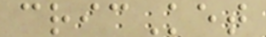cricKet
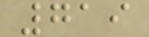719
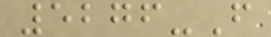5276-F
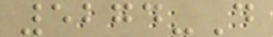5274-D
